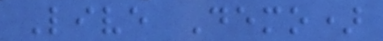Live Demo)
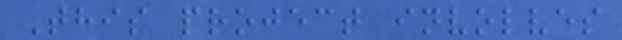This project involves
